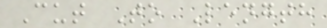Cut To Length
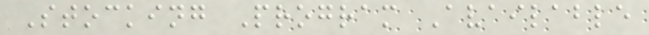Stocking Program Available
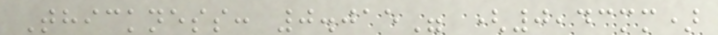Thickness: 0.015" (0,43mm)
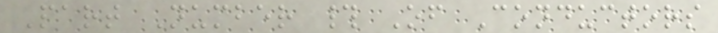Part Number # Of Conductors
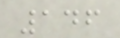146
